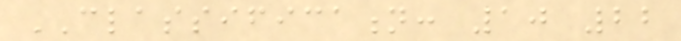CLASSIFICATION: 10 22
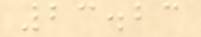23.23
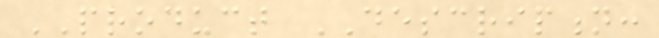PRODUCT DESCRIPTION:
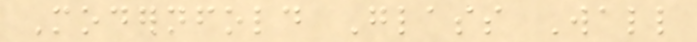Modernfold Glass Wall
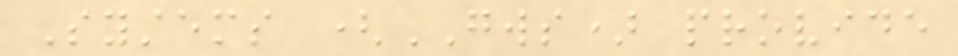Systems (GWS) provide
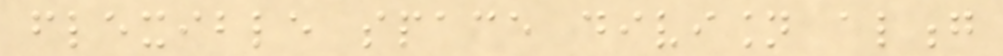flexible space division along
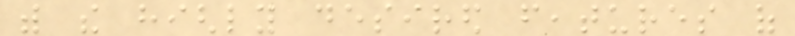with the highly desired features of
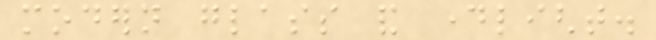modern glass and daylight.
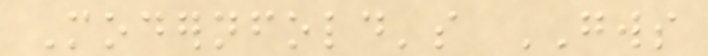Modernfold's GWS
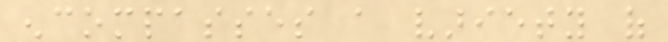encompasses a variety of
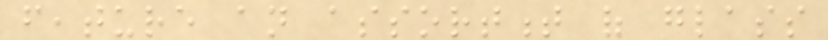feature an assortment of glass
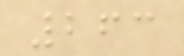263
